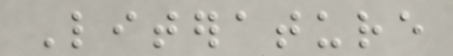Literature
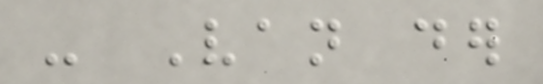- Van der
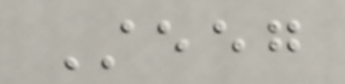Steeg
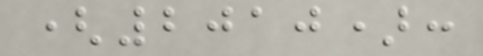(2010):
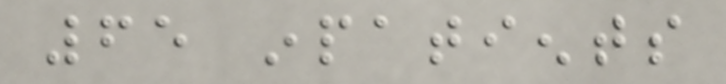65 inpatients
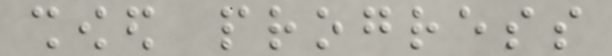showed progress
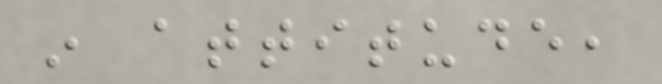in attitude,
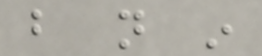but not in
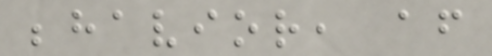behavior, after
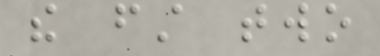the first two
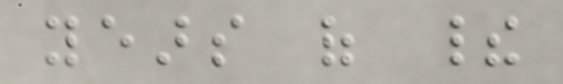years of their
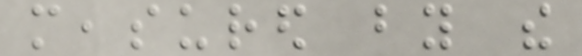measured by the
